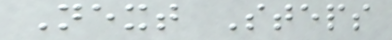Next Steps
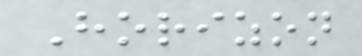Horizon
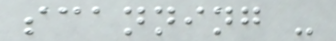scanning -
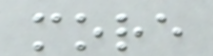more
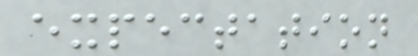expectation
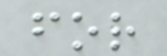for
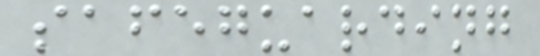safeguarding
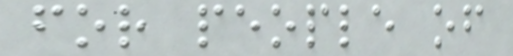for people of
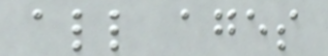all ages
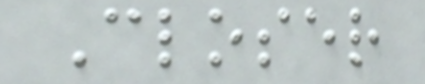Closer
